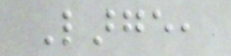Large,
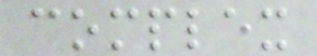complex
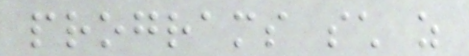programs such as
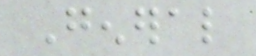General
